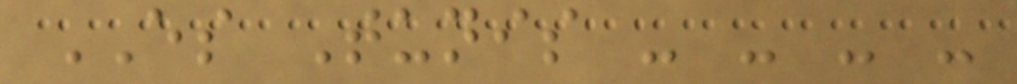ES Tunis - - - -
